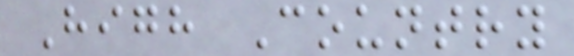High Country
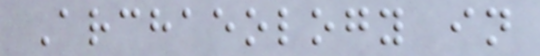Archaeology in
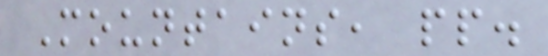Mountains, pp.
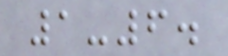1-6.
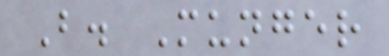B. Munger
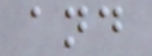and
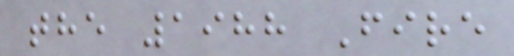the 1988 Fire
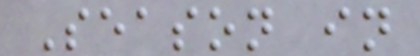Season in
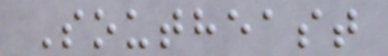Southeast
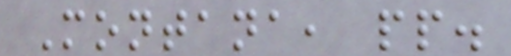Montana, pp.
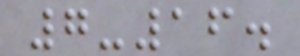7-16.
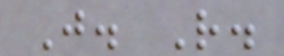J. R.
